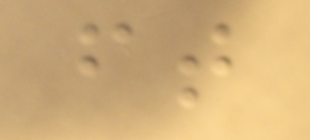ft
